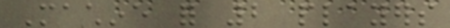Machine for 2 players
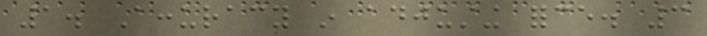1. Accuracy in adjusting force. 3
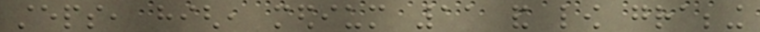steps, high, medium 11 and low grabbing
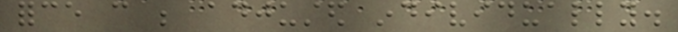force can be adjusted individually.
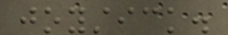joystick.
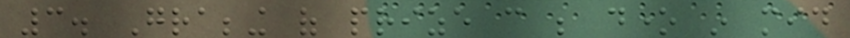3. Grabbing of prize can be done in mid
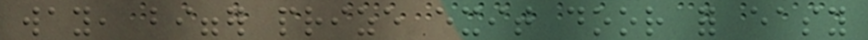way, bigger prize exit door for easy
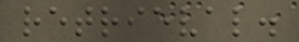retrieval.
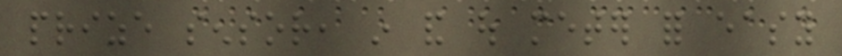prize sensor, in and out meter for easy
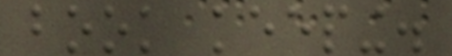book keeping.
